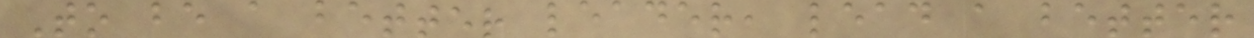To be a better leader, lead a better
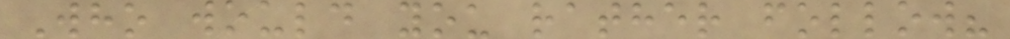Who would you rather follow?
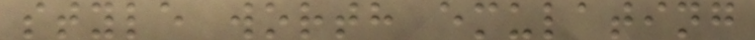style worth emulating
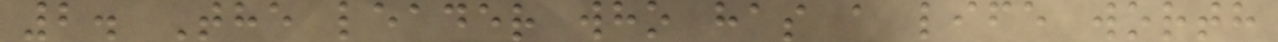2. The leader who has a life worth
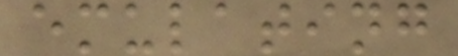emulating
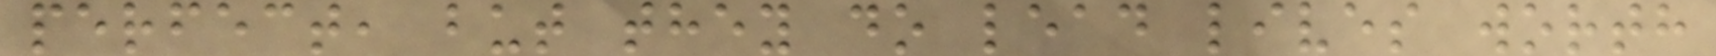perfect, but they do lead lives worth
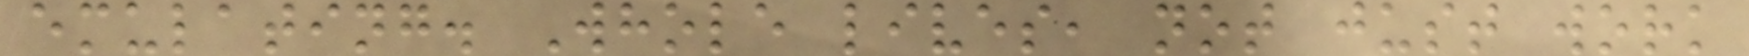emulating. Whole lives, not just work
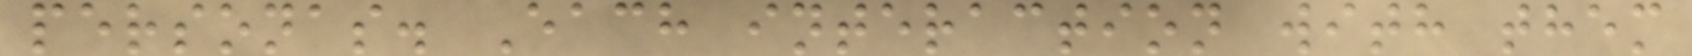personas. Each interaction with them
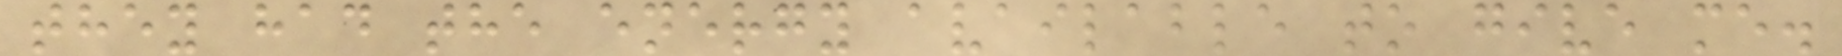they had the energy available to give me.
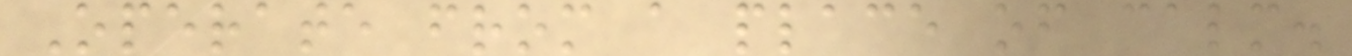Operate from a place of calm.
